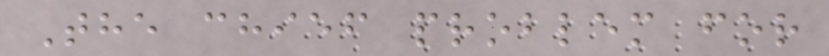The chief problem for
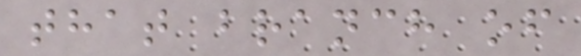that branch of
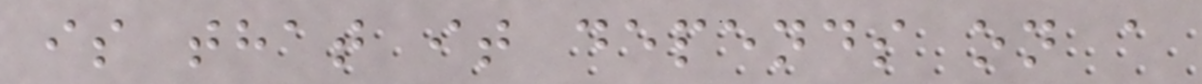is that it depends on a
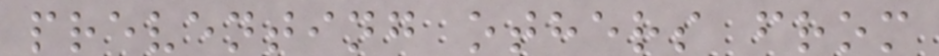preventing others from
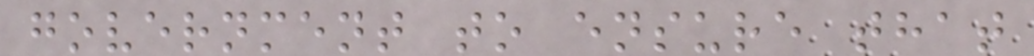government to ensure that
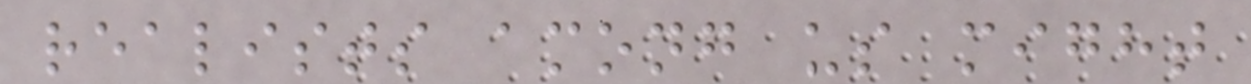realists among us might
